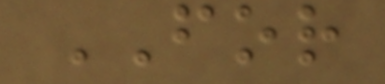FOR
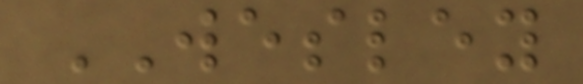WESLEY
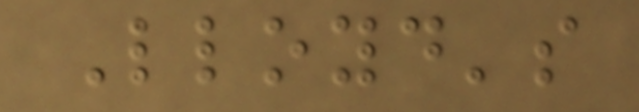Lloyd's
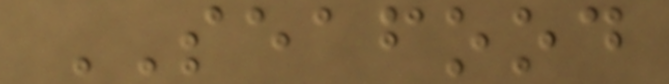SEAFOOD
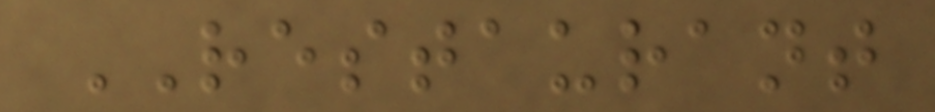RESTAURANT
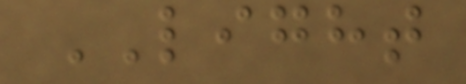LIGHT
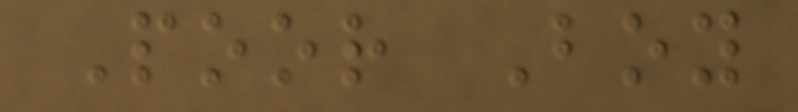Poor Boy
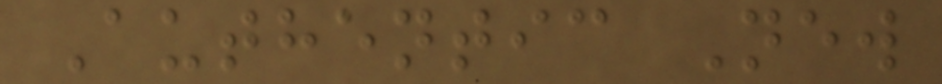Authentic New
